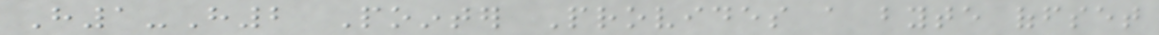H1-H2 Pointer Provides a byte offset
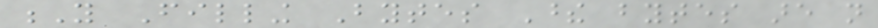Y Filling Bytes These bytes are not
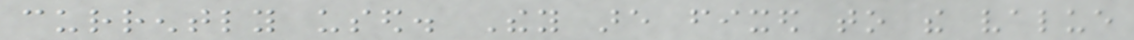currently used. They are fixed to the value
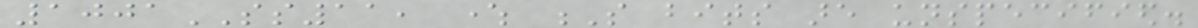1001SS11, where S bits are unspecified.
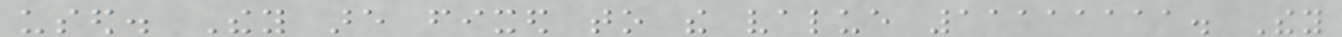used. They are fixed to the value 11111111. They
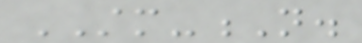STM-N.
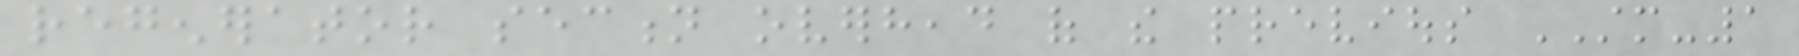regenerator section overhead of the previous STM-1
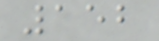152
